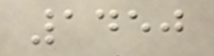1450
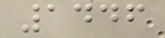1446
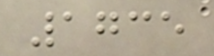1735
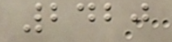2420
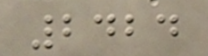2424
